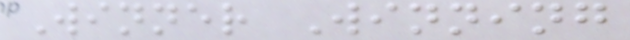Winner Winning
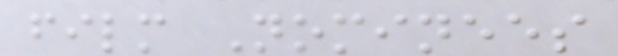film Nominees
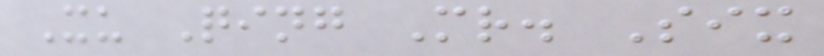Xu Qing Mr. Six
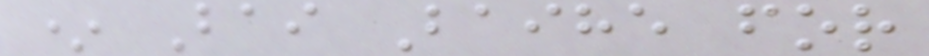* Bai Baihe for
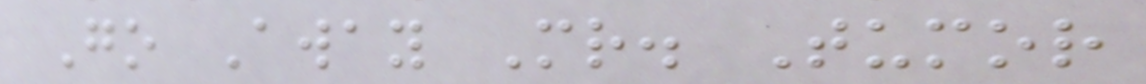Go Away Mr. Tumor
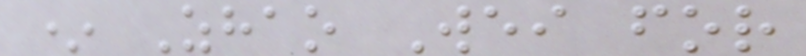* Zhao Wei for
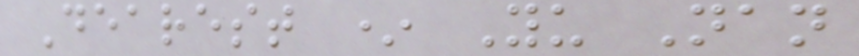Dearest * Yu Nan
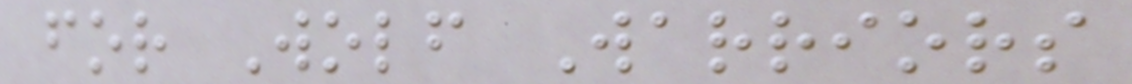for Wolf Warriors
